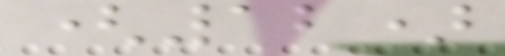(12)
